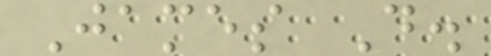James D.
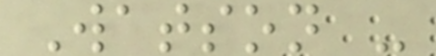Watson -
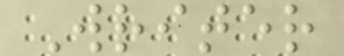Writer
